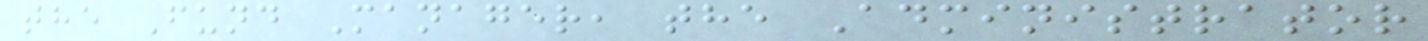the Fund Manager, the Administrator
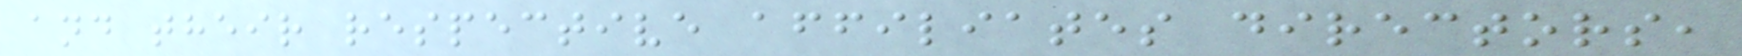and their respective affiliates directors,
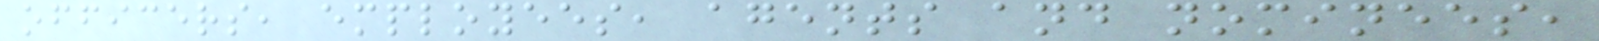officers, employees, agents and nominees,
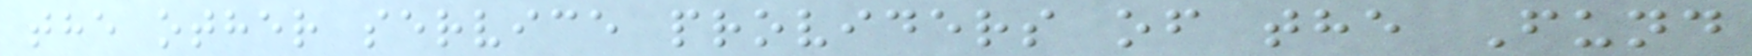the other service providers of the Fund
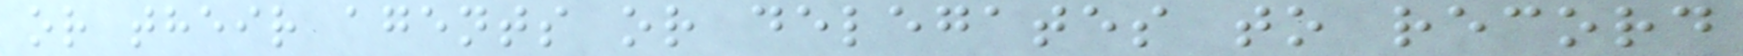or their agents or delegates to record
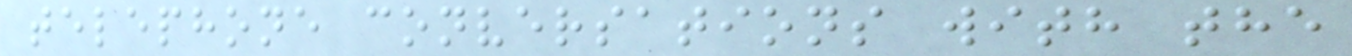telephone conversations with the
